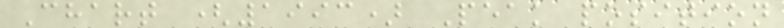Chart (1993) Peak position
